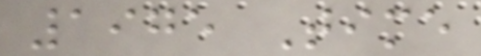1975 Time
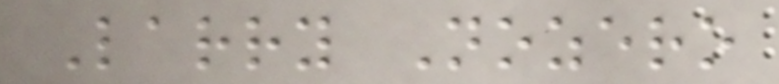Larry Nozero
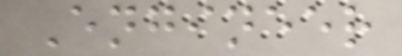Engineer
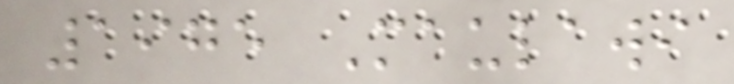1975 Maulawi
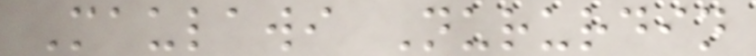Maulawi Nururdin
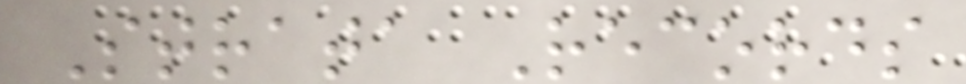Strata Records
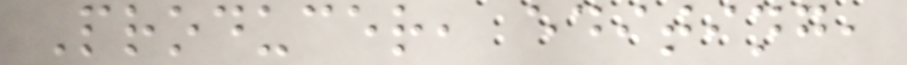Producer, editing,
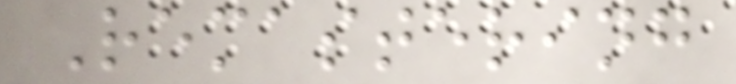Remastering
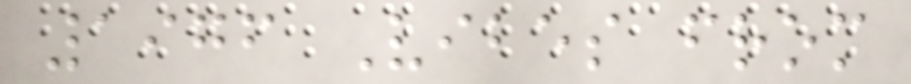1976 Vibes from
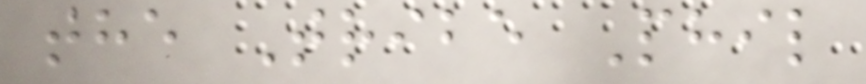the Tribe Phil
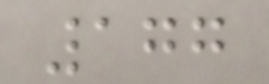177
